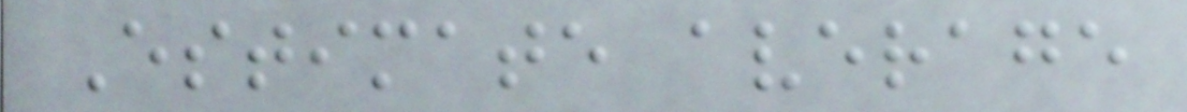Estimate average
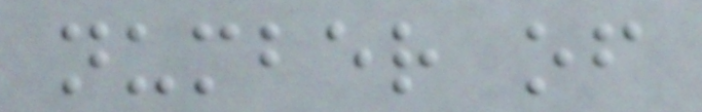number of
